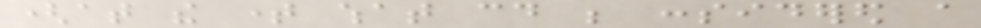(at the time what could be considered a
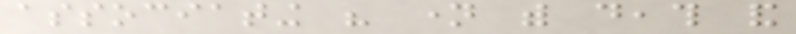associating his name with death and
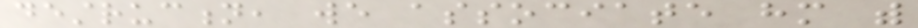destruction, we associate him with
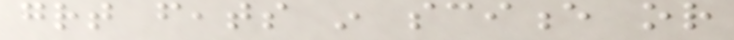great feats in science or
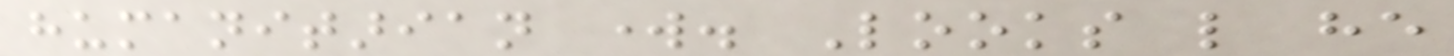humanitarian work. Looks like he
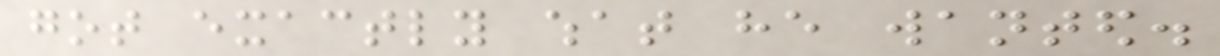got exactly what he wanted.
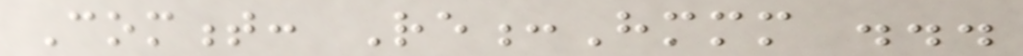Comment: Re:Hmmm ...
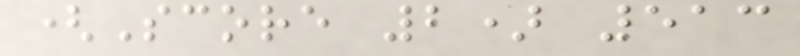(Score 2) 513
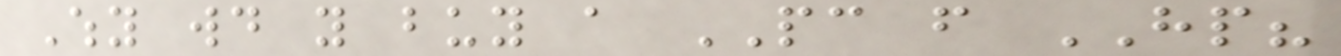Why would you buy a PC from HP?
